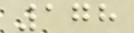178
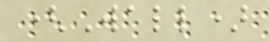(Wall)
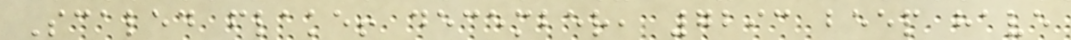Scaled flake! december, 7293 beep have
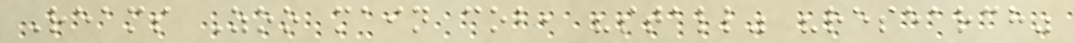Reams Zoo main cob, "stall" "research"
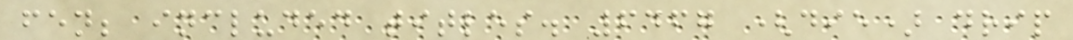fen; included titles. 6467 (die) drip
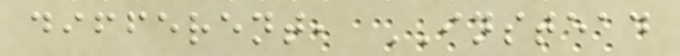different, INSTEAD
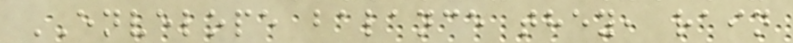ENVELOPE balance they, rain
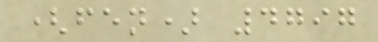(fen) 4797
